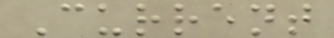Current
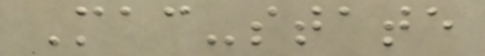Mac-state
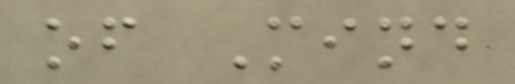of Mind
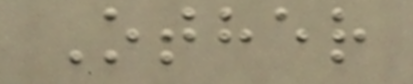Other
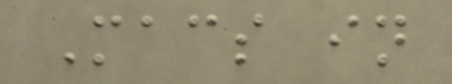Macs in
